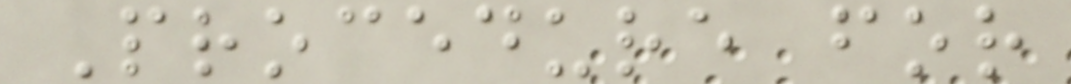Procedure for
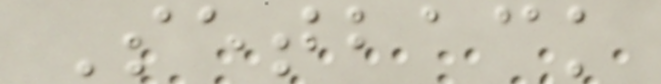Setback
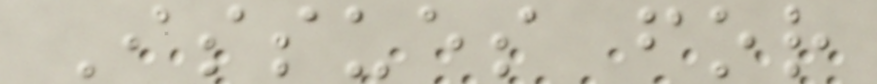Issues for
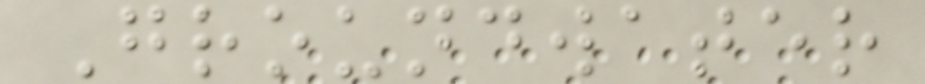Groundwater
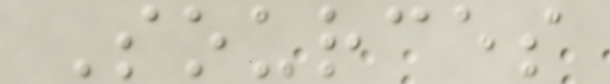Sources
